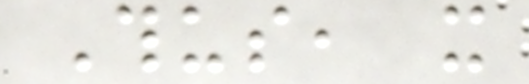Thus, it
